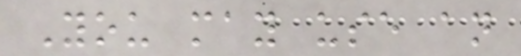You may use an
